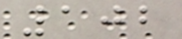102
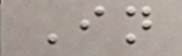In
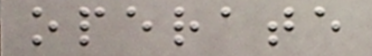operate
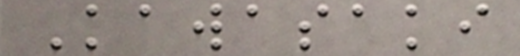Kawasaki
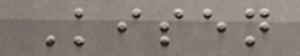Kisen
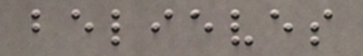believes
